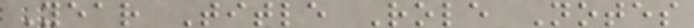Year Title Role Notes
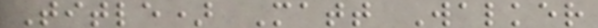Title) Matt Walker
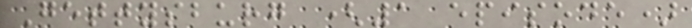Gettysburg (1 episode)
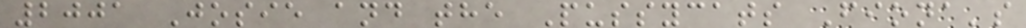2001 Josie and the Pussycats Fiona's
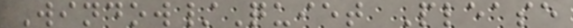Window/Quiet Please
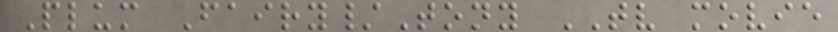Plum Fairy/Tony TV movie
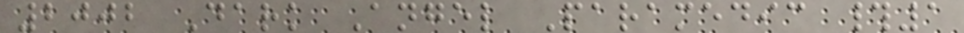2002 Dark Angel Paramedic #1
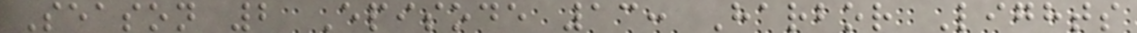Season 2 Episode 13: Harbor Lights
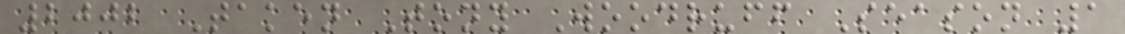2002 Taken Tony Woodruff Season 1
